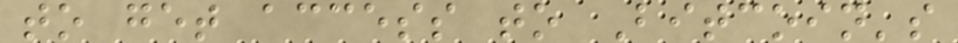to get access to Bitcoin's
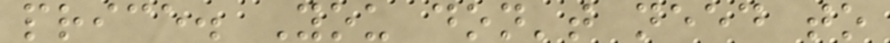price. You don't need to
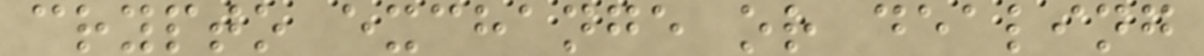crypto exchange or dealing
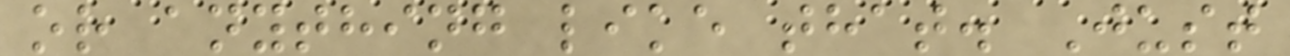or anything like that. Just
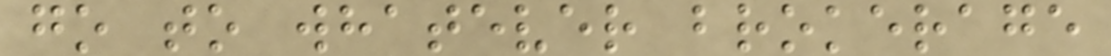go to whatever brokerage
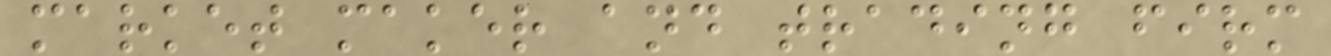market maker and trading firm
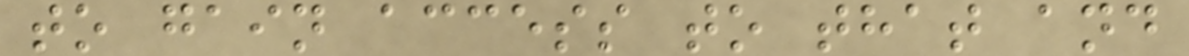to gain access to that and
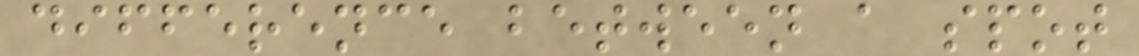difference between a spot
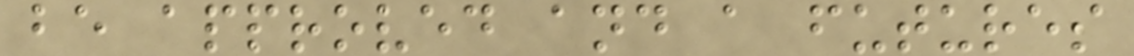be approved and a futures
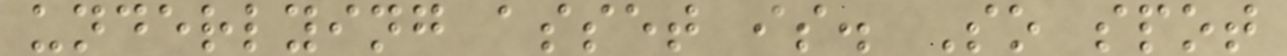underlying asset is. So spot
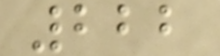222
